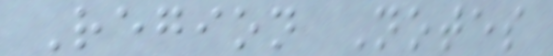Region Notes
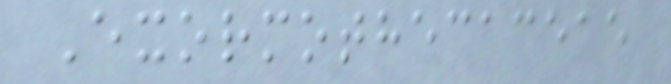Exormothecaceae
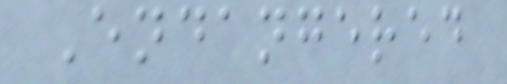Endangered
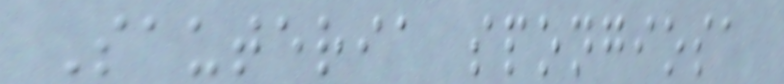Sauteria spongiosa
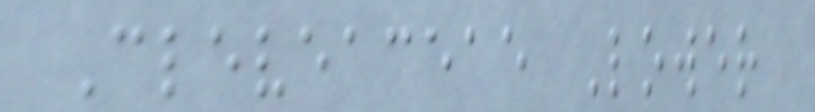Cleveaceae Lower
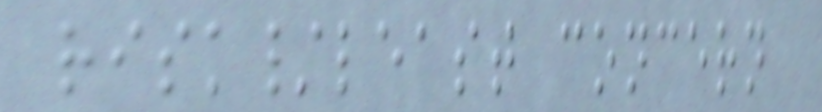risk/least concern
